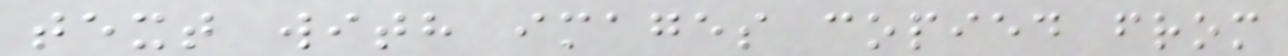text with images copied from
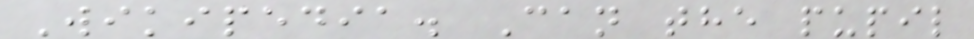Wikipedia. Can the pupil
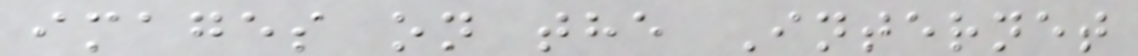images on the Internet
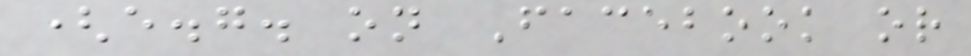(e.g. on Facebook or
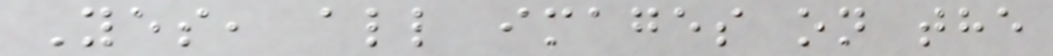Yes, all images on the
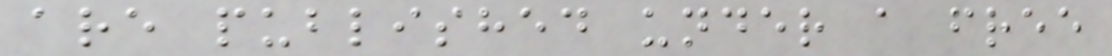are published under a free
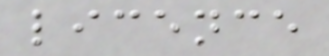licence
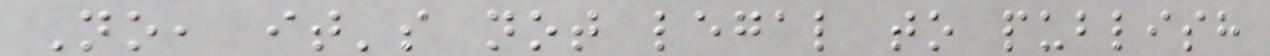No, it's not legal to publish
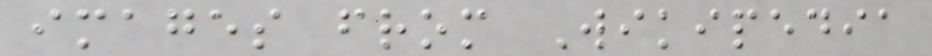images from Wikipedia
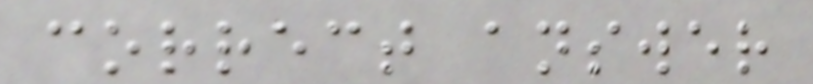correct answer
